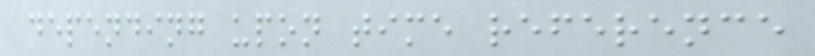depending upon time reference
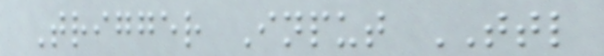Trigger Input TTL
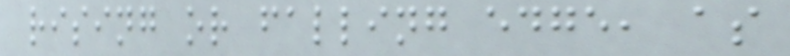rising or falling edge, as
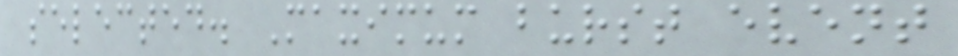selected. Maximum burst event
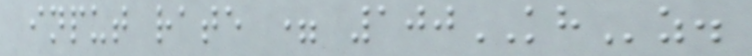input rate = 100KHz.
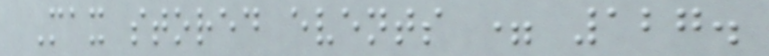Max stored events = 127.
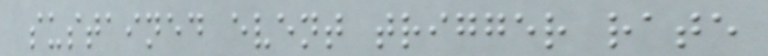sustained event trigger rate
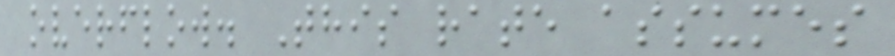overflow. This rate assumes
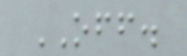OFF.
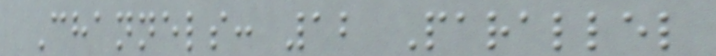Channels: 12 Parallel
